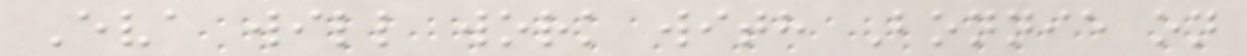Eva will work with Bonnie on
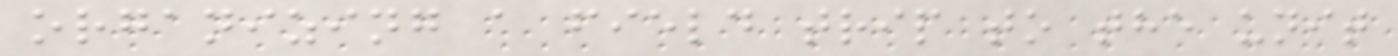organizing a field trip to the unit
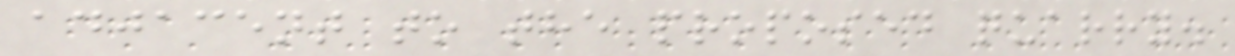adjacent to the proposed quarry.
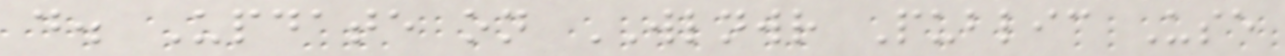d. Update on WLNWR Public Use
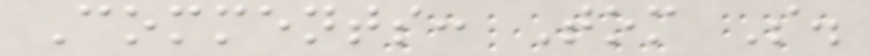Comments: Tom S.
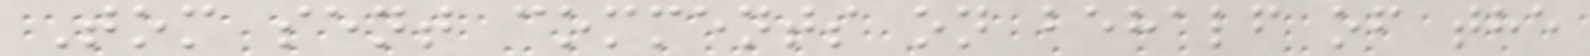Tom sent comments on behalf of the
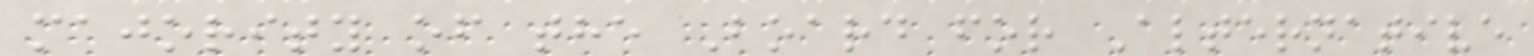majority of the Board for Alternative
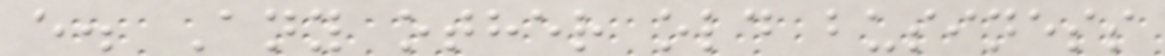e. Any other old business
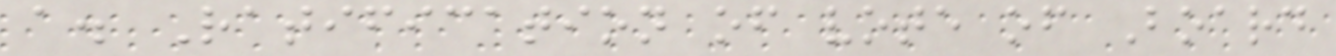a. Ratification of vote of Board
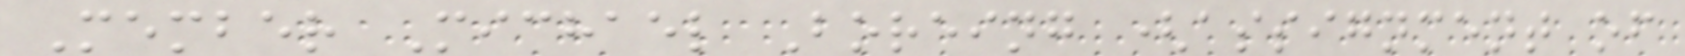Member Michael Boreing (assignment of
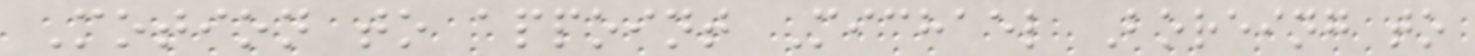Motion to appoint Michael Boreing to
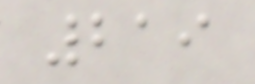219
